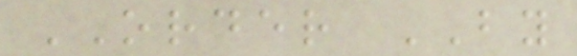ORDER BY
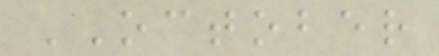OCTOBER
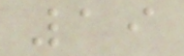19
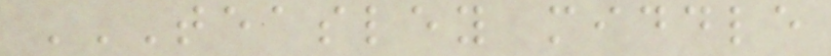TEASLEY MIDDLE
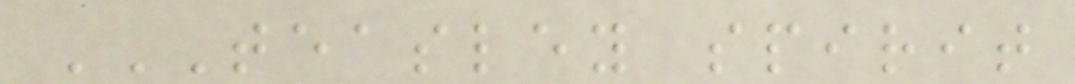TEASLEY SPIRIT
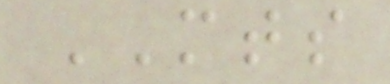MTS
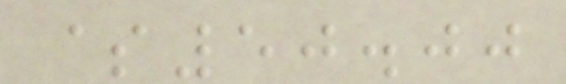$50.00
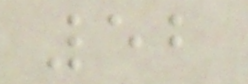52
